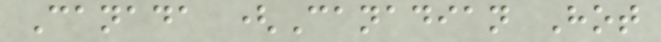Canada (Canadian Hot
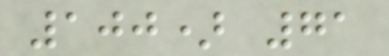100) 71
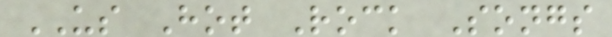US Hot Rock Songs
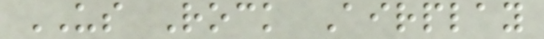US Rock Airplay
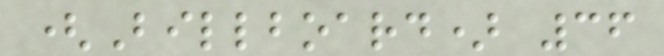(Billboard) 36
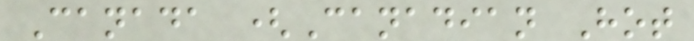Canada (Canadian Hot
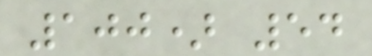100) 54
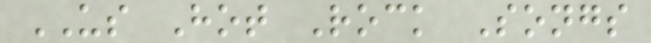US Hot Rock Songs
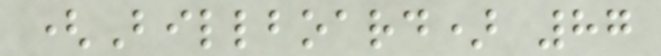(Billboard) 87
